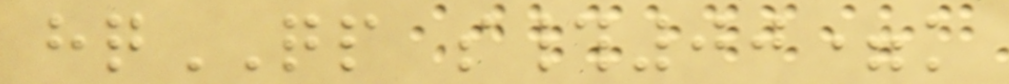hqQP s#00=k
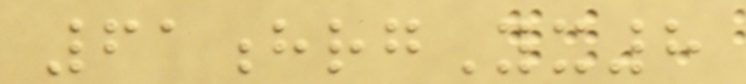61hrgYx8
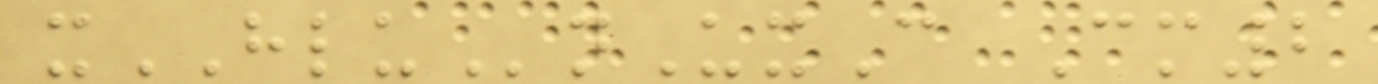xHLUnUxC Cm2
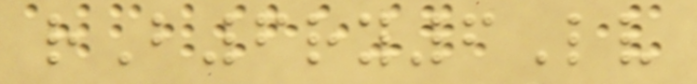rB6ry6Lv
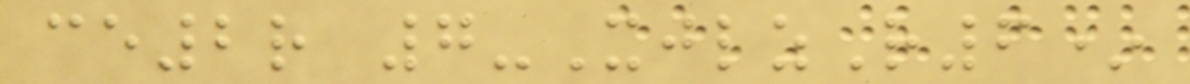ce2r 7-XjlzR6*
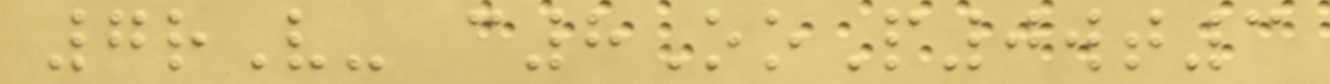7rV- c8OoP0wt3
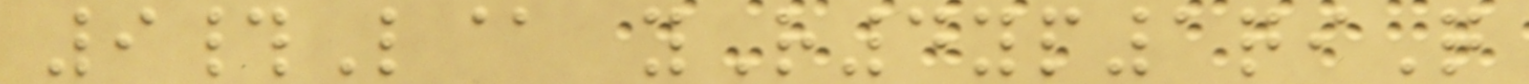9#L@ yR4yp1qiQ
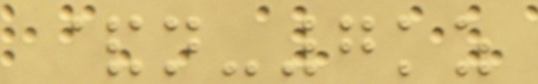&n-7kz
